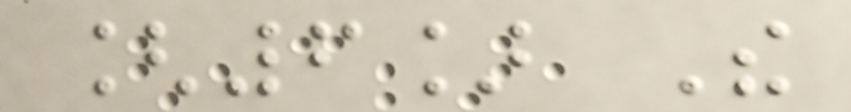[6] The
